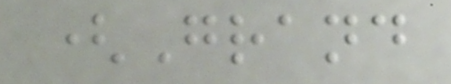(Grand
